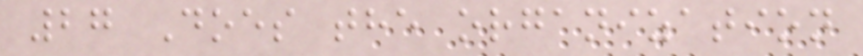27 Does the organization
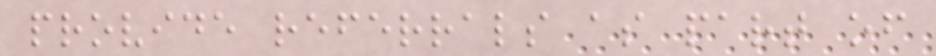provide referrals as part of
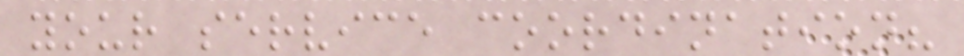your service coordination?
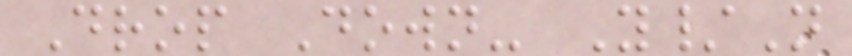Drop Down- Y/N
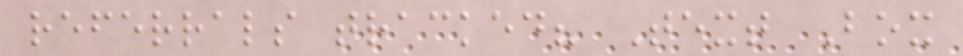referrals tracked? Text Box
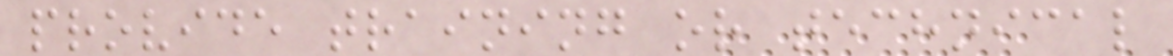provide training or technical
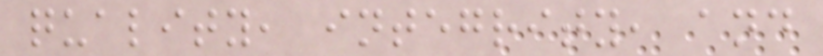quality, integrity, and
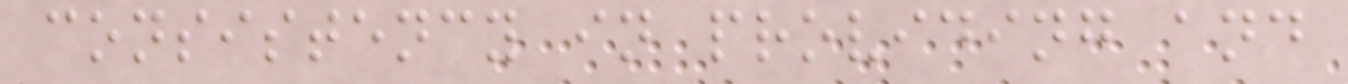consistency in providing and
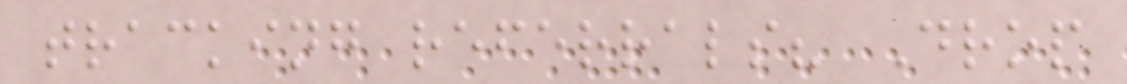tracking referrals? Drop
